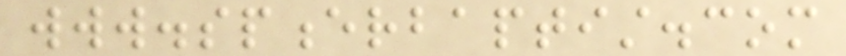www.spencerbaptist.com
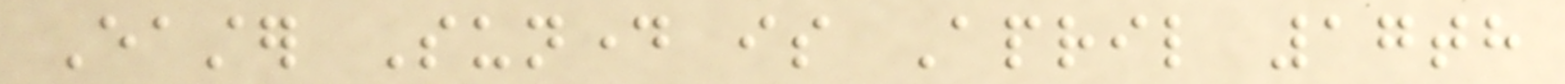Easter Sunday is April 17th
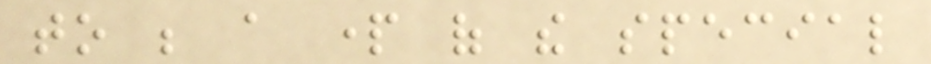to be a part of the special
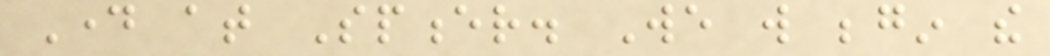Day at Spencer. We will begin the
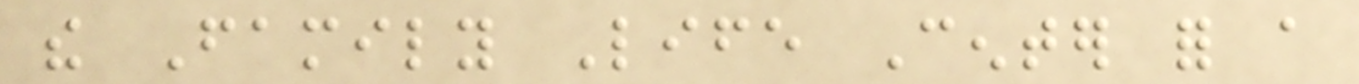the Family Life Center for a
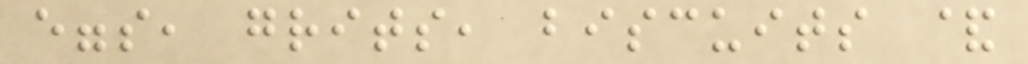eggs, grits, biscuits &
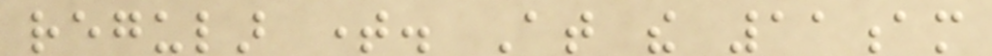regular time. At the 11am
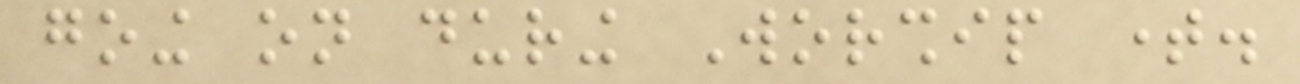going on during Worship time.
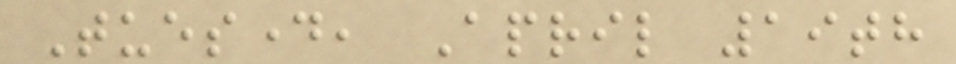Tuesday, April 19th
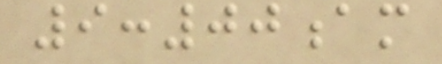9:00am
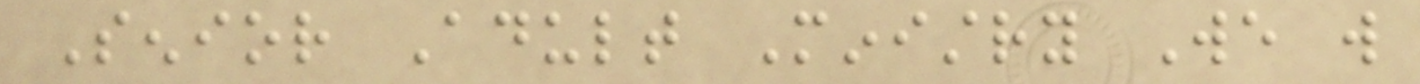Senior Adult Ministry We will
